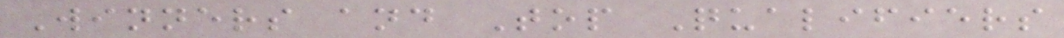Winners and Top Qualifiers
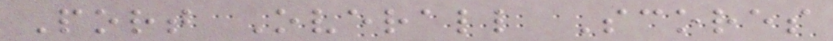Port Overall Scores
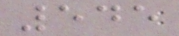545
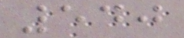540
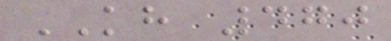KH 470
